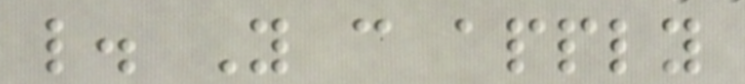like. You can apply
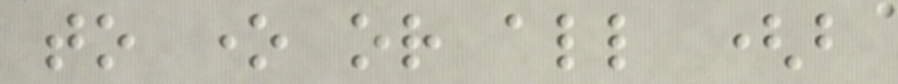to one or all (but
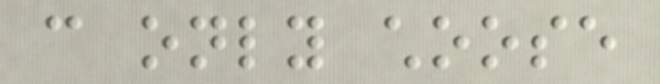can only choose
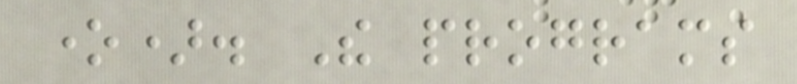one). The programs
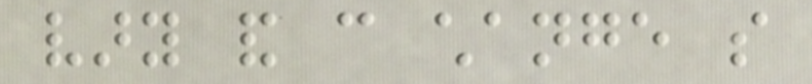vary and can change so
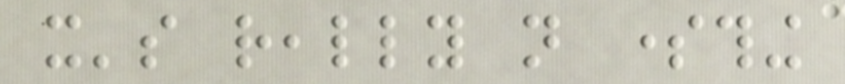it's really not something
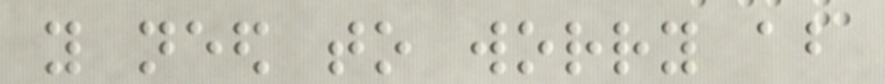you need to worry about
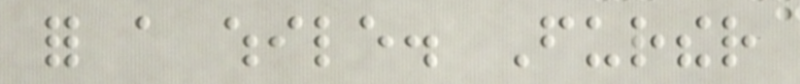for a while. Further
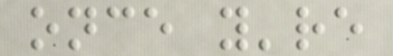once you're
